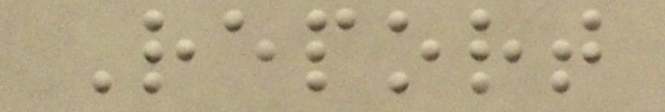Report
